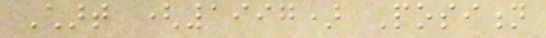Chart (1997) Position
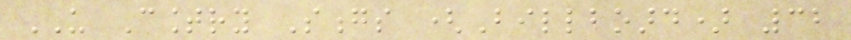US Country Songs (Billboard) 32
